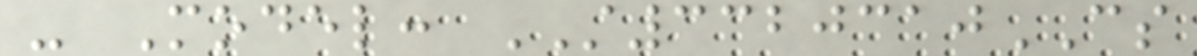- Model: ST3320310CS
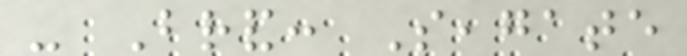- Brand: Seagate
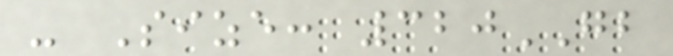- Size: 320GB
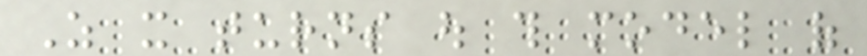As it turns out this model of
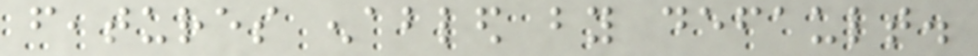features enabled by default.
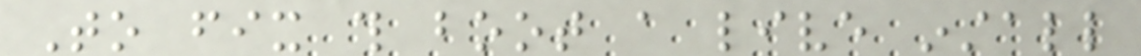To fix this boot a live install
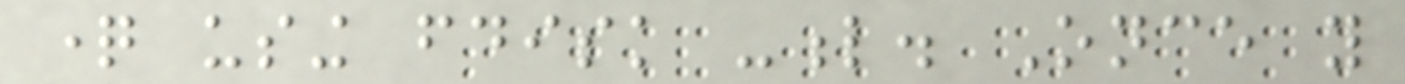question using fdisk -l. Once you
